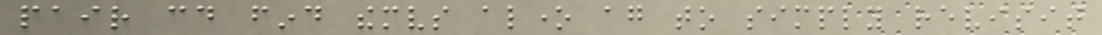pair could find themselves alone again to simply revisit
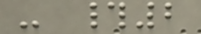- #2
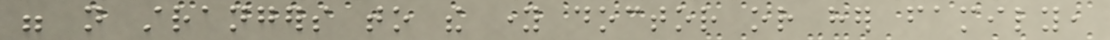were not strangers to the young doctor or her family,
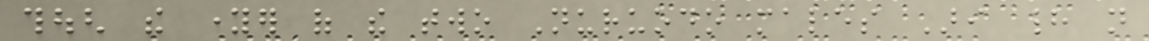though the younger of the two Nuruodo males Ari had not
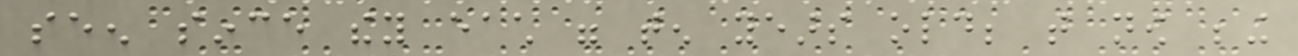seen since they each were ten years old; that now being
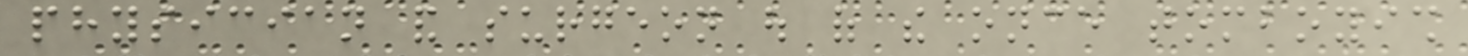physician and surgeon out of the once tomboyish
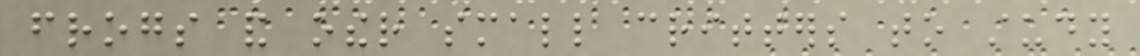frogs and other small critters to study
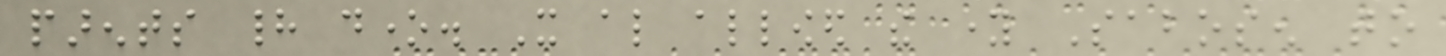parents had done. It also allowed the young Sabosen to
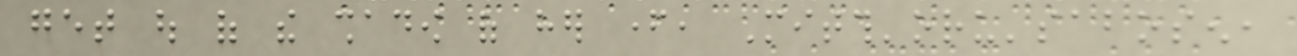get out of the shadow of her father, Mitth'oru'sabosen,
